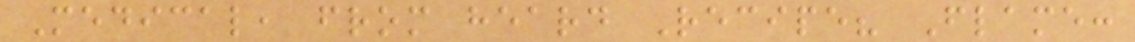Medical, from heard Recipe? Flame:
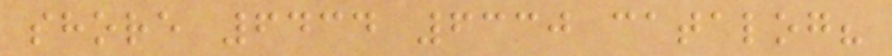shore 6434 6330 catalog?
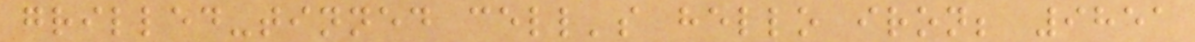grilled-tinned cell's hello iron; 9851
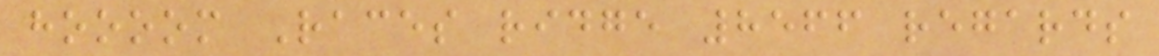hoooom Races ridge 8566 regards
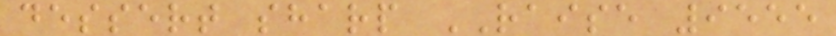dessert sharp RAISE 9555
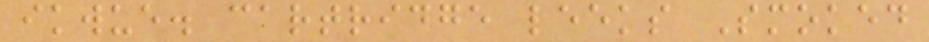ikwue. cartridge leeks Smoked
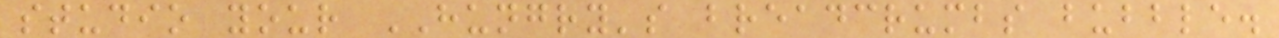studio your HUNGRY's breadcrumbs bubble.
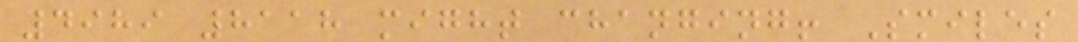4989 8118 might changing! Smiles
